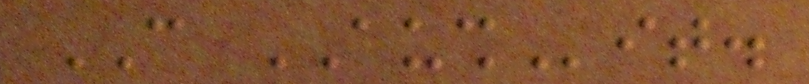CAN AUSHit.
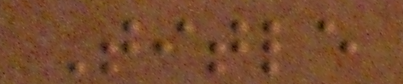Title
